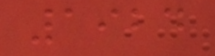1924
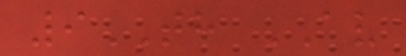9TH AV
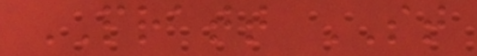PRATT ST
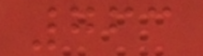763
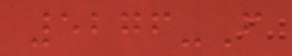5276-F
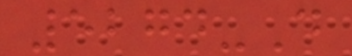5274-D
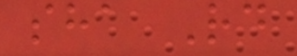sha Rd
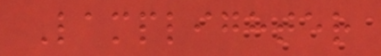Lamplighter
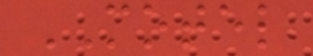MOTEL
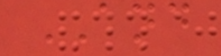AND
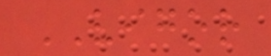VIGOR
